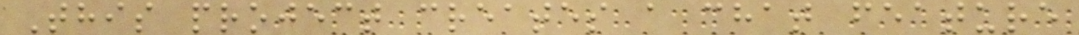This project creates a chat feature
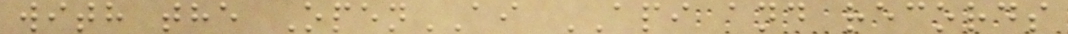with the OpenAI API and records
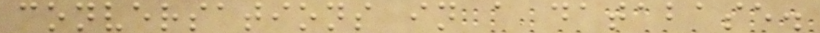conversations in a database.
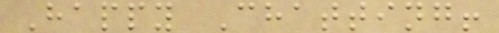Happy Chatting!
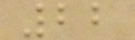22
